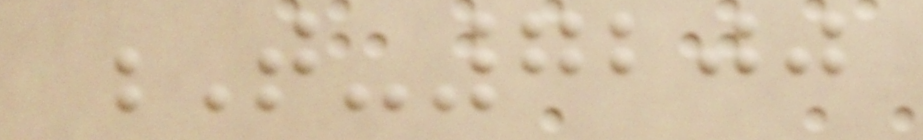T-7200
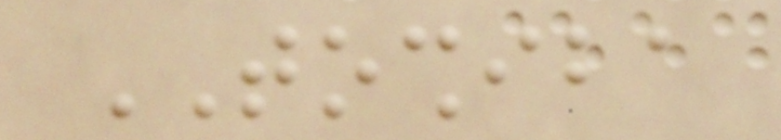TOSHIBA
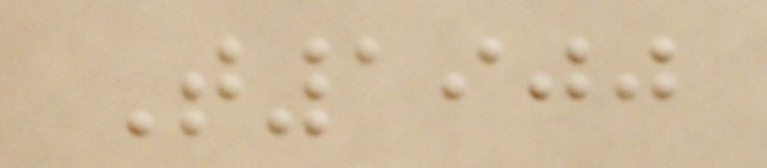T1900
